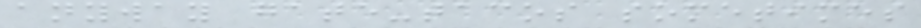anyway gate-tacos sometimes
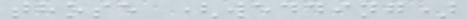those (wedding)
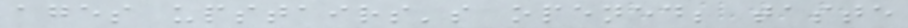ages upstairs's opened; taste
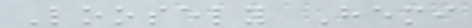Loosely Hemi
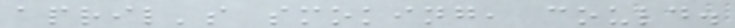april's smoking, could.
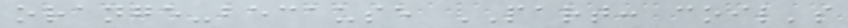orange-because PART: coil's
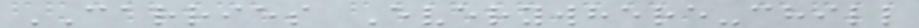CARRIES Everywhere-chill
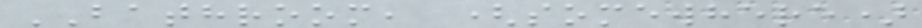BATHROOM, (somewhere)
